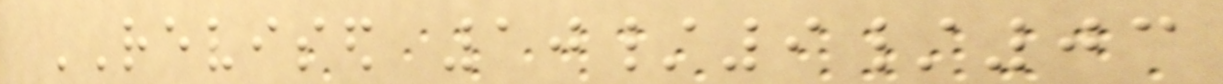REVISED 10/9/03
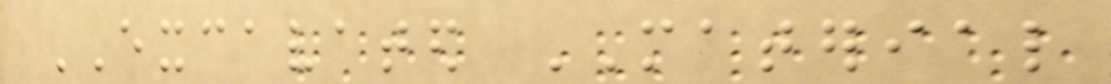EXCAVATED MATERIAL
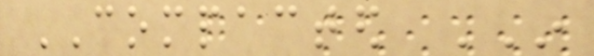COMPACTED IN
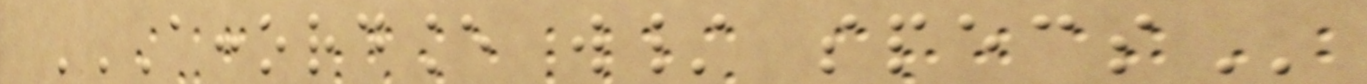ACCORDANCE W/ SPECS
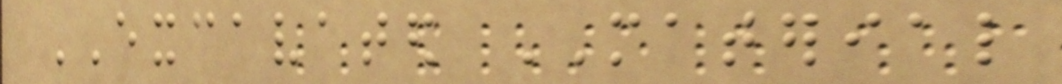EXCAVATED MATERIAL
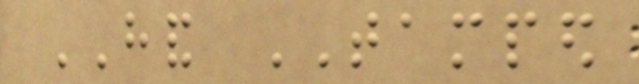HAND TAMPED
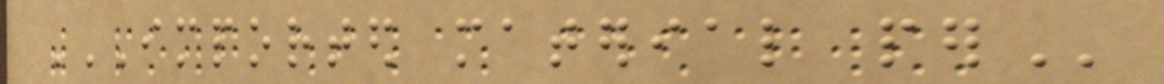IMPORTED MATERIAL PER
